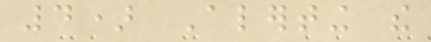4) Alerting the
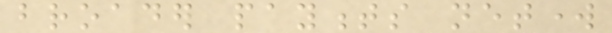broader payments network
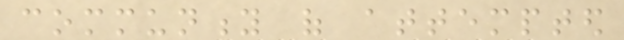community of attempted
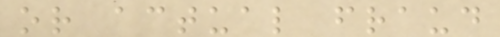or actual fraud
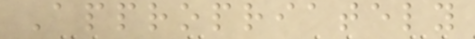Appropriately
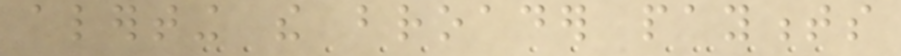alerting the broader payments
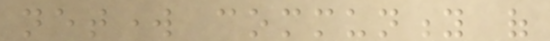network community of
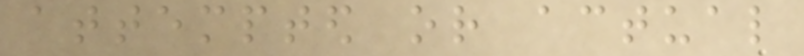attempted or actual
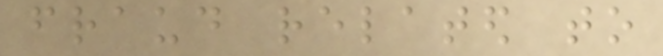fraud related to
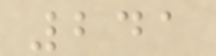241
